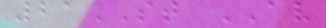21ST AV
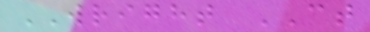WRIGHT CT
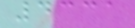4331
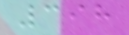398
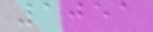1051
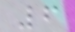6
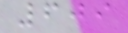609
